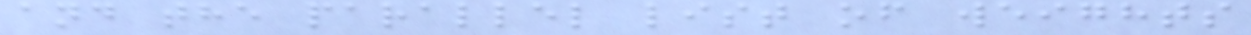and the parallel list of weights
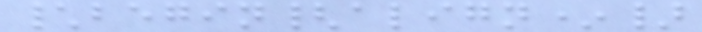\begin{align*}
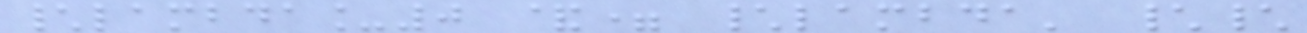\lambda_0 &= \lambda' \\
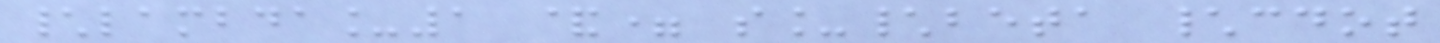\lambda_1 &= s_\beta \cdot
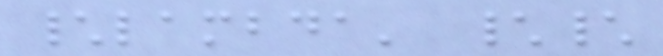\lambda' \\
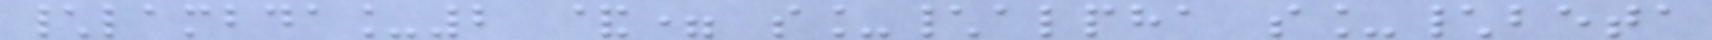\lambda_2 &= s_\alpha s_\beta
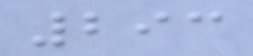293
